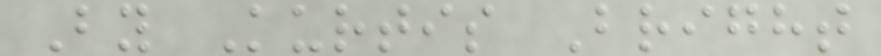By Kurtis Bright
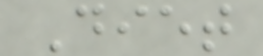Diet
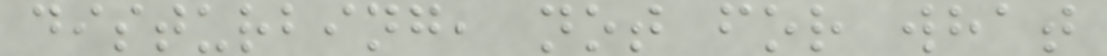disturbing, not for what
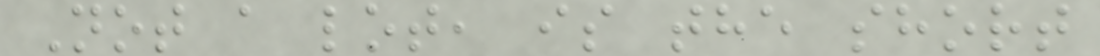Not a lot, is the short
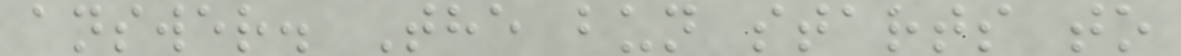answer. The bun starts to
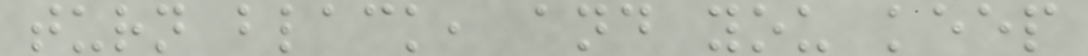turn black, and you keep
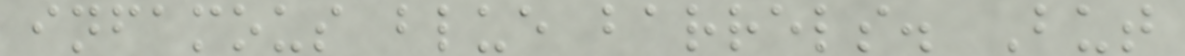infamous blue barrels. But
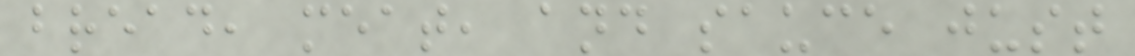bread, meat, and sauce just
